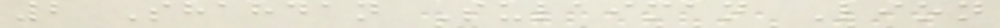2 Shahdan Sulaiman Lion
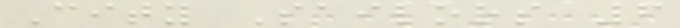City Sailors 6
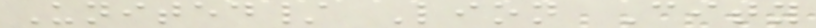United/ Lion City
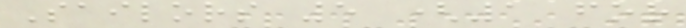Sailors 5 (1 for
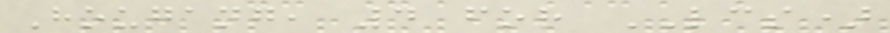Hougang, 4 for LCS)
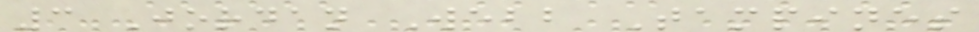3 Jordan Webb Tampines
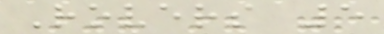Rovers 5
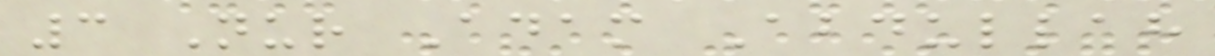3 Nur Adam Abdullah
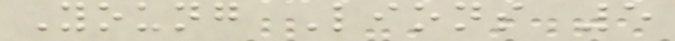Young Lions 5
